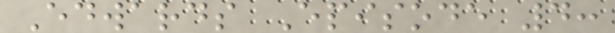Edwards Episode 4:
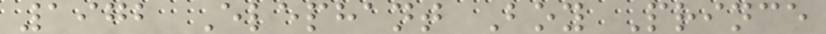1972 Elephant Boy Prince
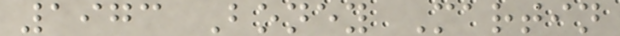1973 Boney Martin
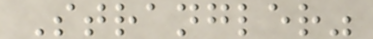Strangler"
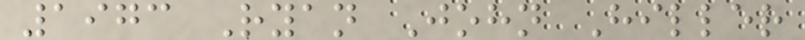1973 Ryan John Hiller
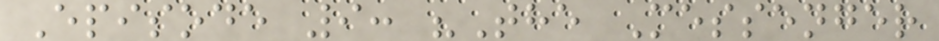Episode 9: "The Messenger
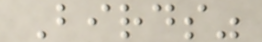Birds"
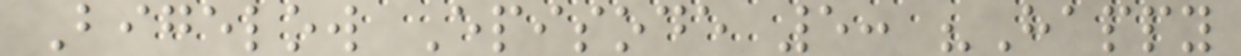Bigelow Episode 5: "Happy
